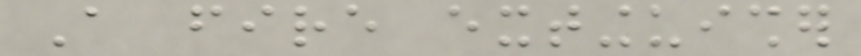A fire extinguisher
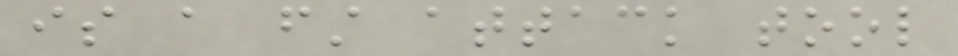is a first attack tool
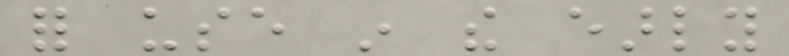for use in the early
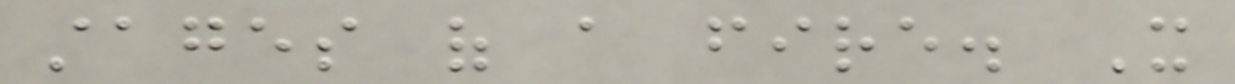stages of a fire. It
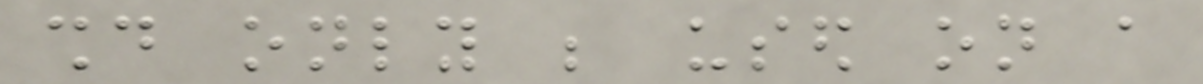should only be used on a
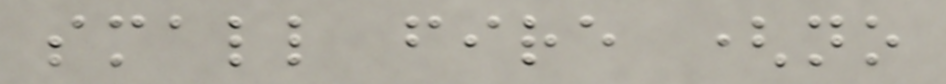small fire (no
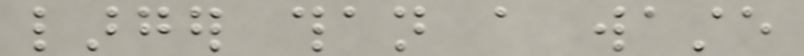larger than a waste
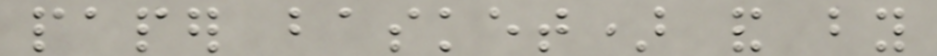paper basket) and by
